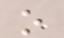o
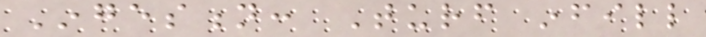Ingestion: Turf infill
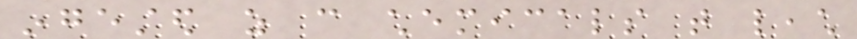ingested as can chemicals that leach
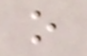o
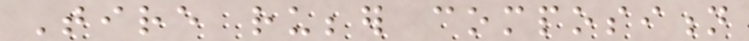Tire rubber composition
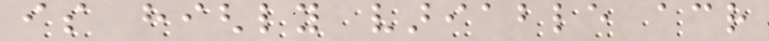is highly variable across
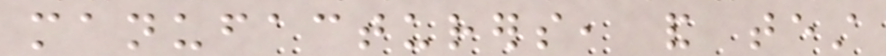manufacturers, and test
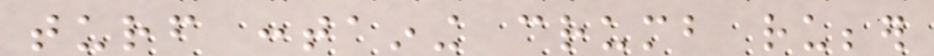turf containing crumb rubber
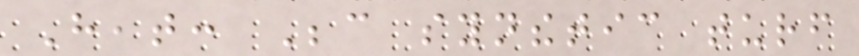Heat: Because synthetic turf
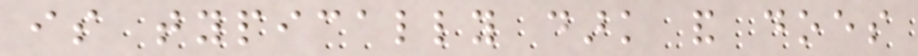is typically dark and does
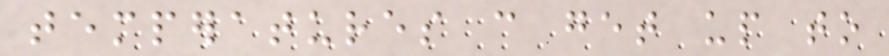temperatures can get up to
